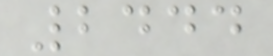2444
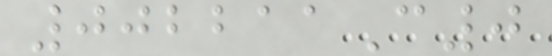002211C0
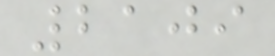2109
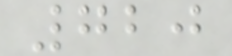720
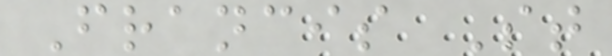Francis St
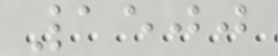1500
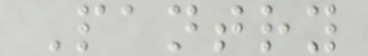Pantry
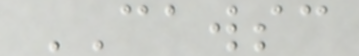CAWSC
